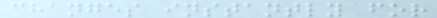changes instantly for
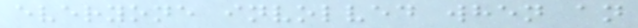everyone involved when an
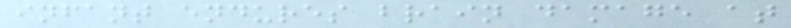infant endures brain damage at
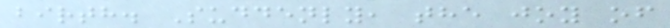birth. Suddenly, the joy of
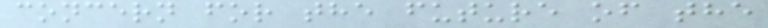concern for the future of the
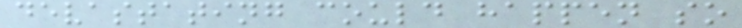devastating could happen so
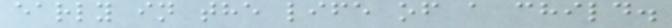early in the life of a child.
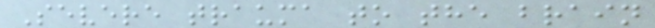Severe trauma to the brain
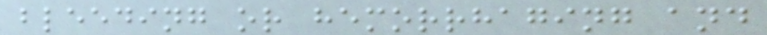bleeding or hemorrhaging and
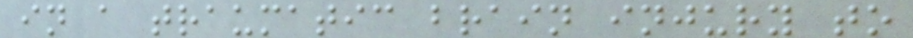in a traumatic brain injury to
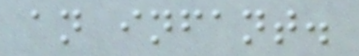an infant.
